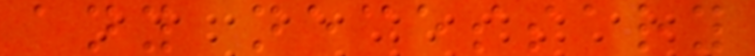any necessary
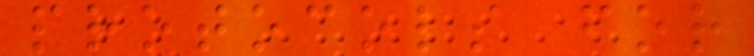protocols for
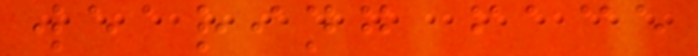wearing face
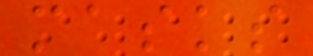masks
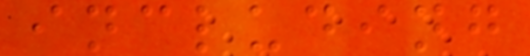including
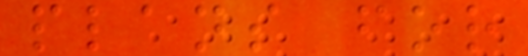plans for
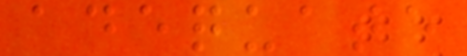adequate
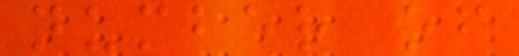number of
